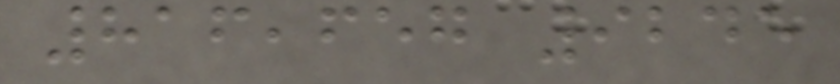816,657 9245
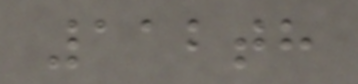112th
